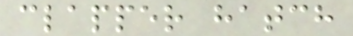clapper hatch
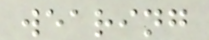wearing
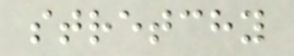stretchy
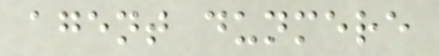agent dunmere
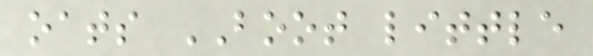oats BOOT little
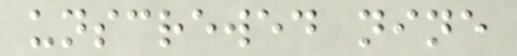unscrewed nine
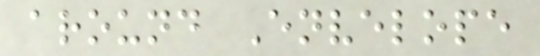around Envelope
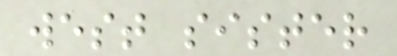west sister
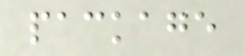package
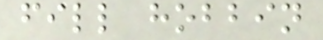fill hobbin
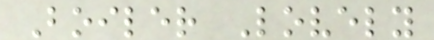Boiler Lovely
